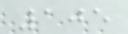105
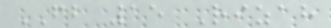FB 15 Rizah
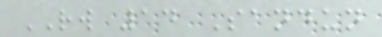RW 14 Sandun
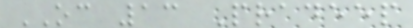OC 13 Pradeep
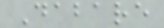Dabare
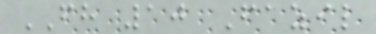FH 10 Fazil
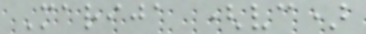Marija (vc)
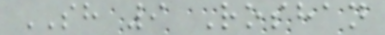SH 9 Roshan
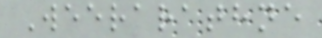Weerarathne
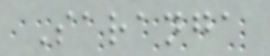Saranga
